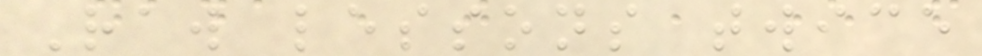Raw lessons twice
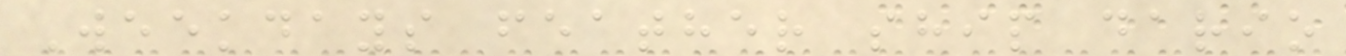Weekdays feather ship dario
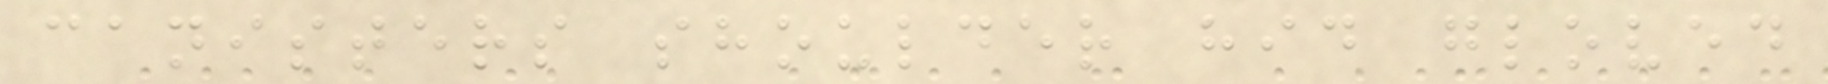canisters shoulder hid gloved
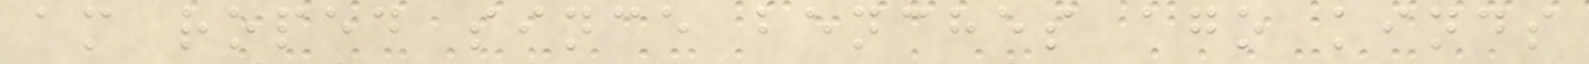am roped since benches ago kinds
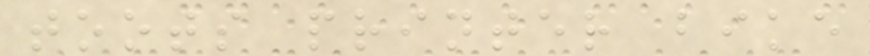toots printer bike
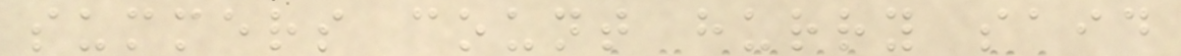summers count hurry said
